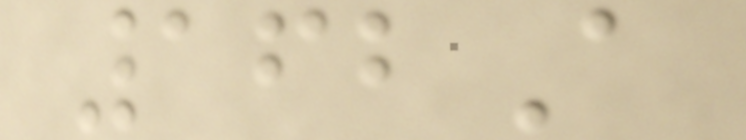162A
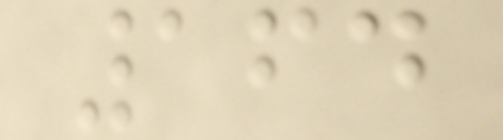164
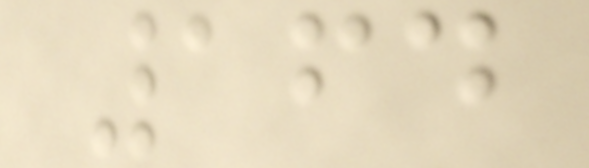164
